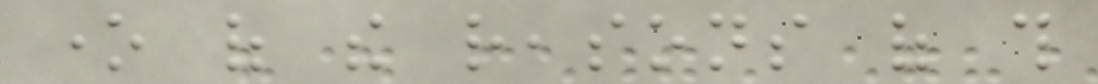one of the reasons of this
